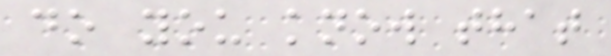do you know that
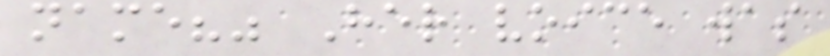name?" Her voice was
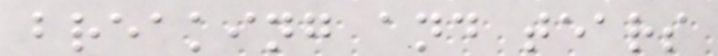breaking and tears
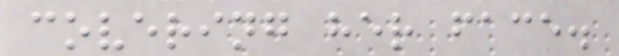covering her face.
